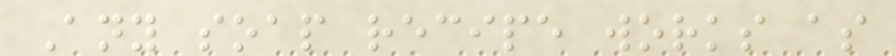Any soap recipe works as
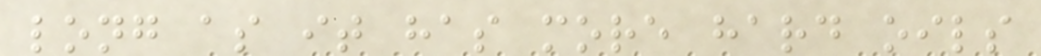long as it has more hard oils
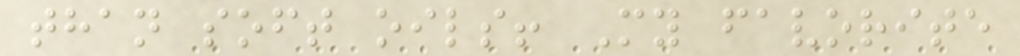than soft oils! My favorite
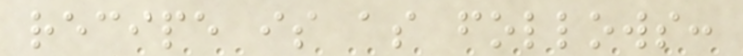recipe is as follows:
